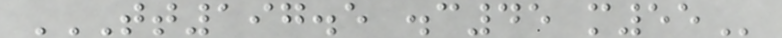TT197.5 .C45 M55
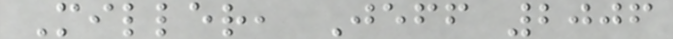Miller, Jeff 2006
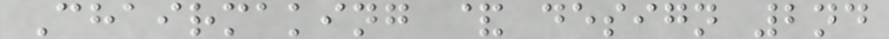Chairmaking & design 2nd
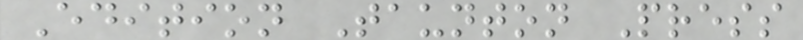Edition Taunton Press
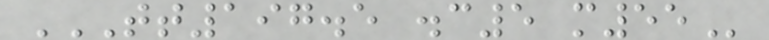TT197.5 .C5 M55
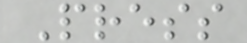Press
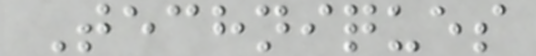Techniques
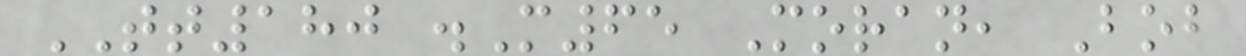TT180 .M65 Moran, Bob
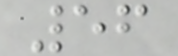56
